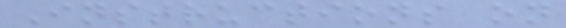Instructions on
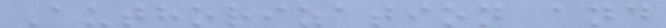Authorization and
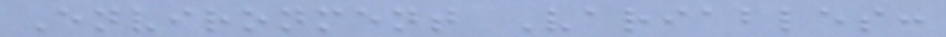Environment Variables:
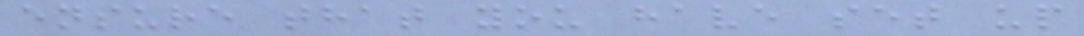ensure that you have set up
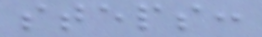steps:
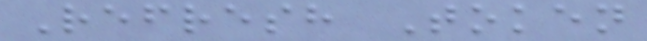Refresh Token
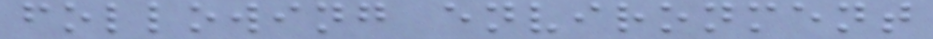following environment
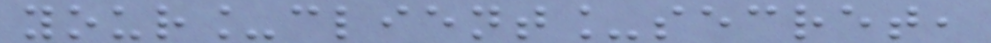your_client_secret,
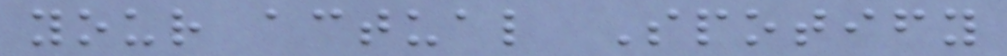your actual Spotify
